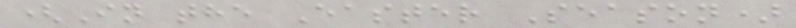(In the Easter Season)
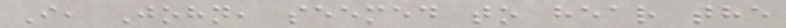I, John, seemed to hear the
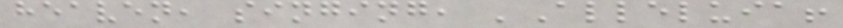heaven, singing, 'Alleluia!
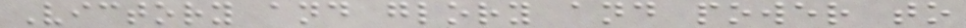Victory and glory and power to
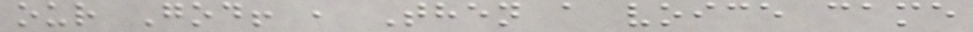our God! , Then a voice came
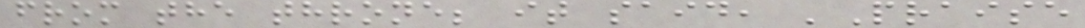from the throne; it said, 'Praise
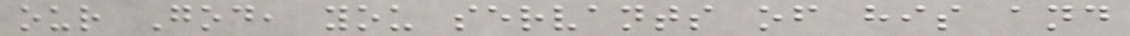our God, you servants of his and
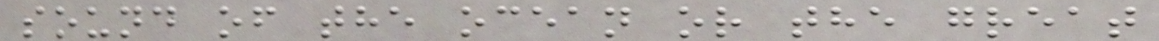sound of the ocean or the great
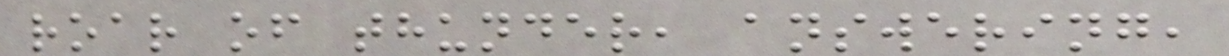roar of thunder, answering,
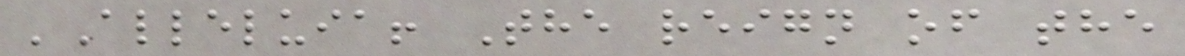'Alleluia! The reign of the
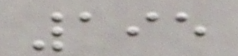195
